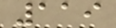119
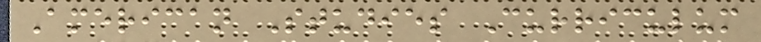American Studies Curriculum
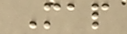Map
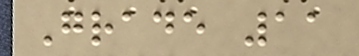Grade 11
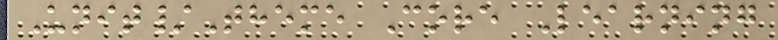Unit/Theme Core Learning
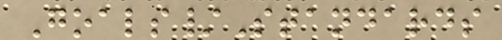Goals/Standards
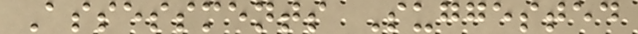Assessments Suggested
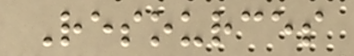Resources
